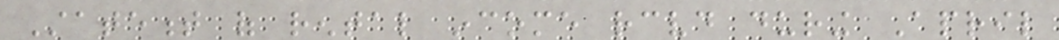Statement of rental income received during April
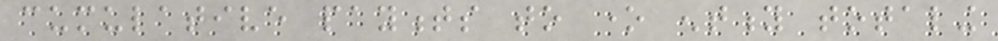cumulative payments to one entity totaling
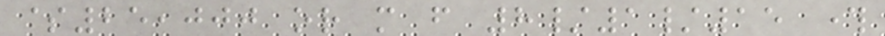$25,000 or more from 8/1/15 through
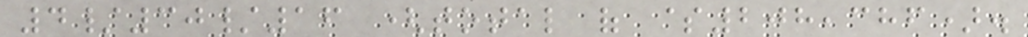4/30/16 (total of $208,386).
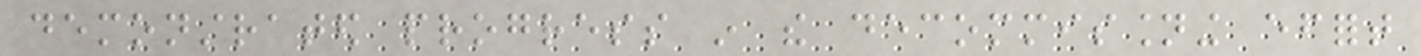demonstrated progress in the decommissioning effort
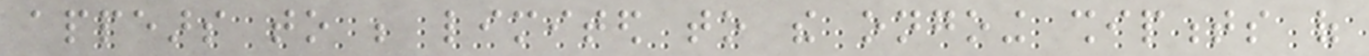appears to be limited to the ongoing shipments of
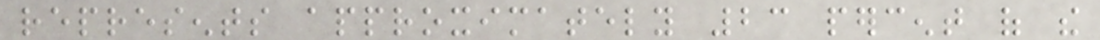represents approximately 23 percent of the
